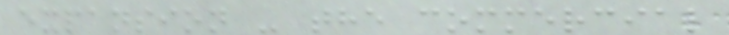expansion - the commercial
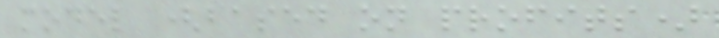model (based on profits)
